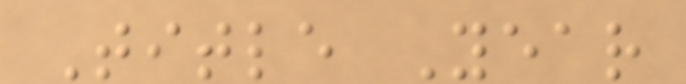Title Year
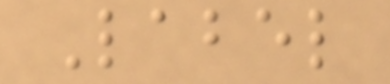Label
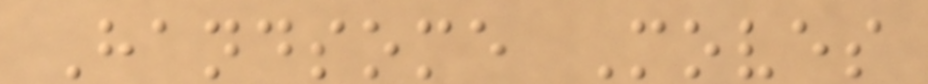Handsome Moves
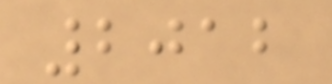2012
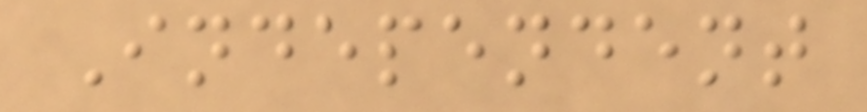Independent
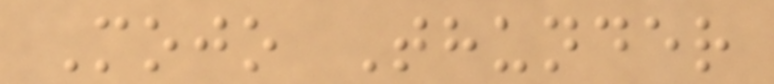Mojo Thunder
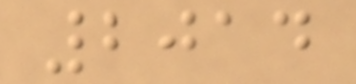2014
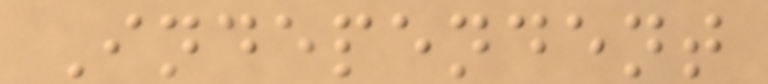Independent
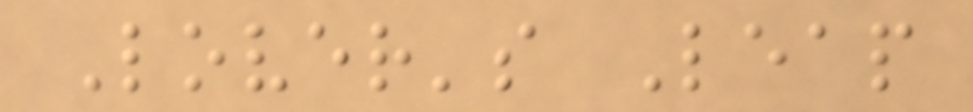Lover's Leap
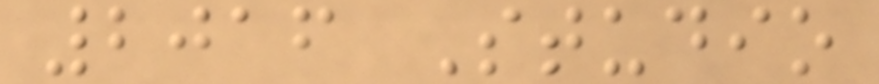2016 Studio
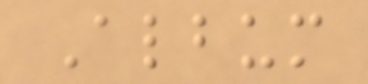Album
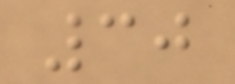30
